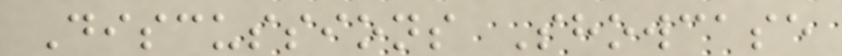Discussions Showcase
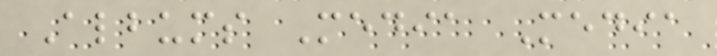Albums Media Media
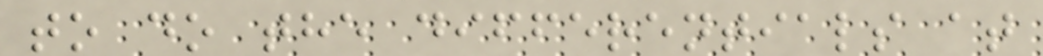to do the differentials at
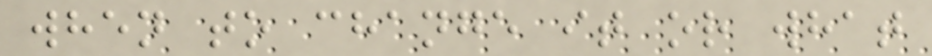when to change it or what
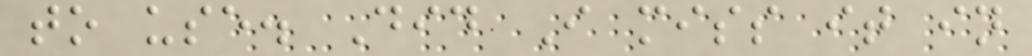to use. Did I miss it in
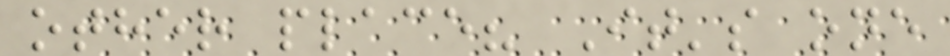other place? It's one
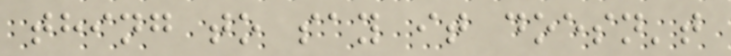thing to say it doesn't
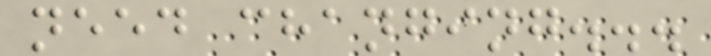need changing...
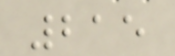215
